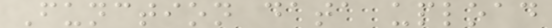Function data upload
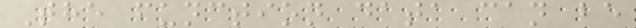The function data can be
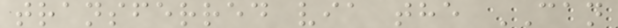transferred via the CAN
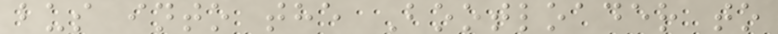bus into the Bootloader to
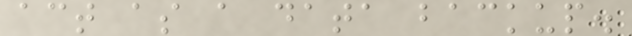act as a data backup.
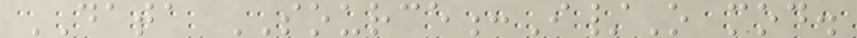DATA SOURCE:I/O mod.
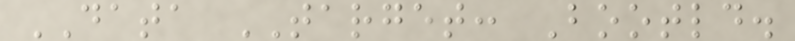DATA TARGET: Bootld.
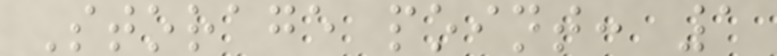Storage point: 1
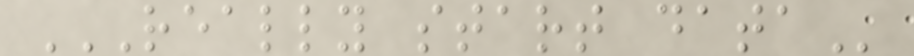REALLY START DATA
